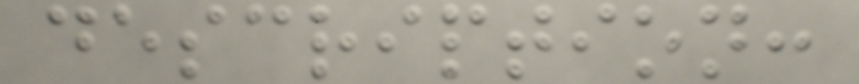description:
